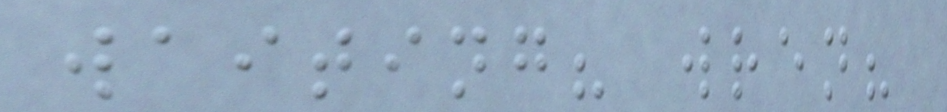waiting? wren?
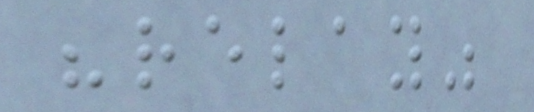"relay"
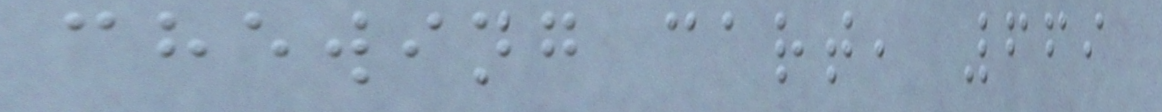chewing cart, 669
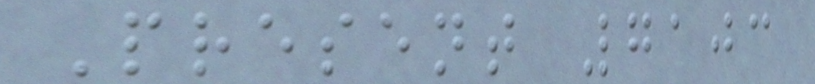Present 7103
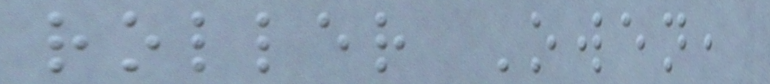roller Owen,
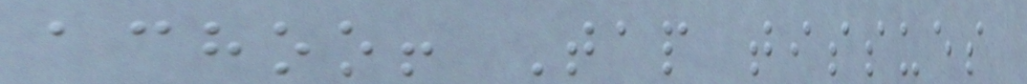achoo! Tap tissues
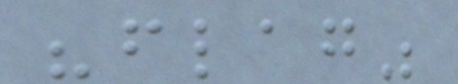"flag"
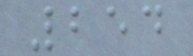254
